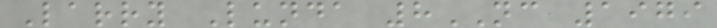Larry Lunda 8NC 1979
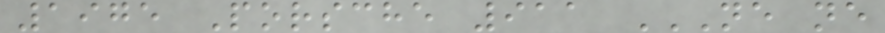1975 Porsche 911 NE NE
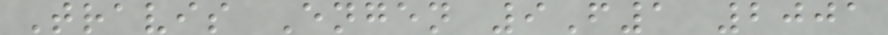Travis Engen 9F1 2001
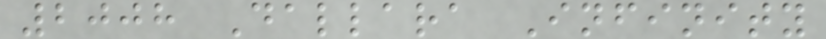2008 Dallara Infinity
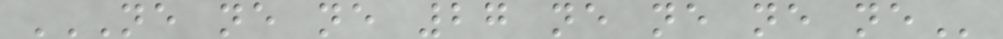NE NE NE 27 NE NE NE NE
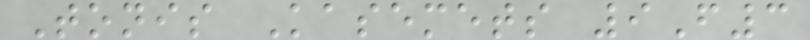Tonis Kasemets 9F3
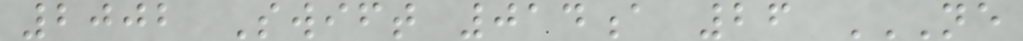2002 Swift 014a 26 NE
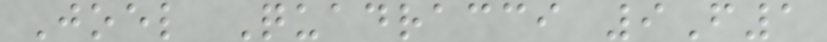Joel Quadracci 9F1
